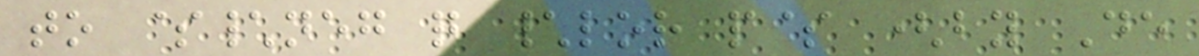to $\neg q \lor p$ (by De
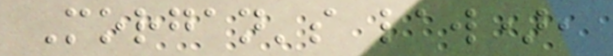Morgan's law),
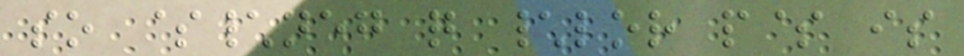so $\neg q \lor p$ is
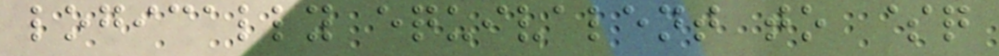logically equivalent to $q
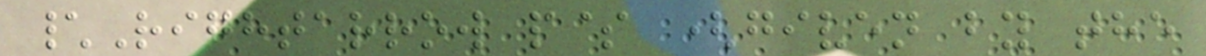\Rightarrow p$ (given by the
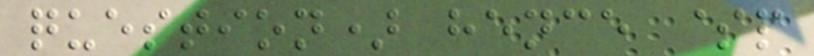question) hence $p
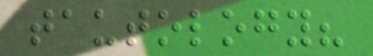tautology?
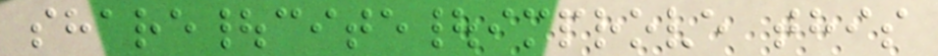share|cite|improve this
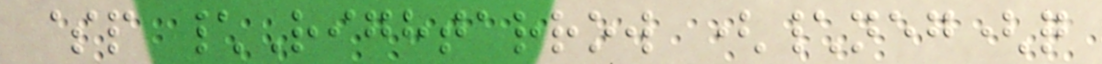$p \Rightarrow (\neg(q
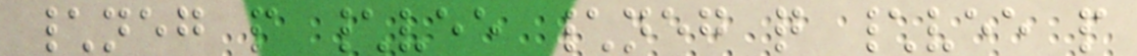\neg p \vee \neg q \vee p
